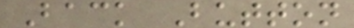Back Button
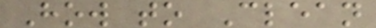How to Clean
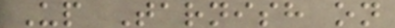Up Tarnish on
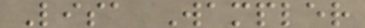Lisa Wampler
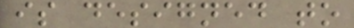is designed to
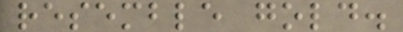resemble gold.
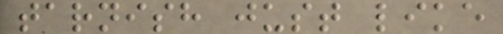tarnish just like
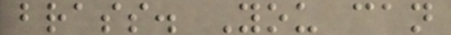brass. You can
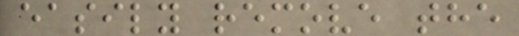easily remove the
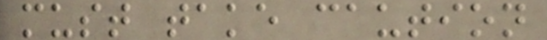must take caution
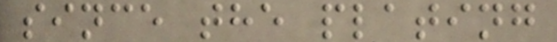since the plating
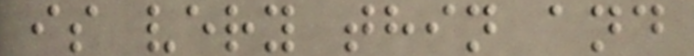is very thin and
